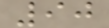90
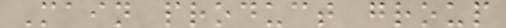Main product group
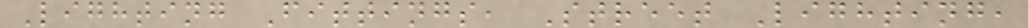Lighting Fittings, Street Lighting,
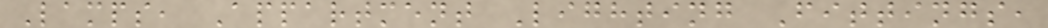Lamps, Appartment Lighting Fittings,
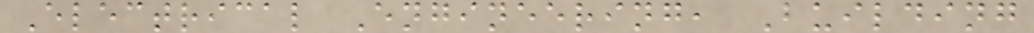Electrical Engineering, Building
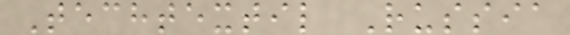Techtextil Russia
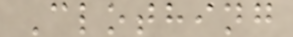Clothing
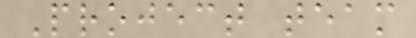Project team
